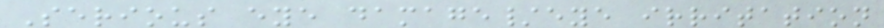Serious eye damage/eye irritation
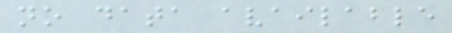no data available
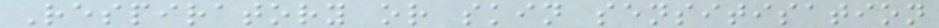Respiratory or skin sensitisation
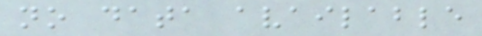no data available
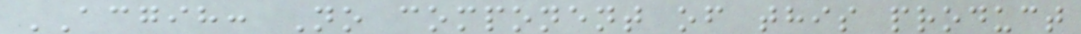ACGIH: No component of this product
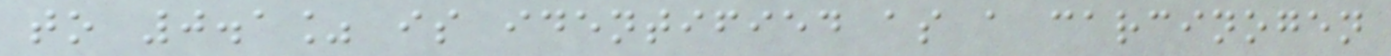to 0.1% is identified as a carcinogen
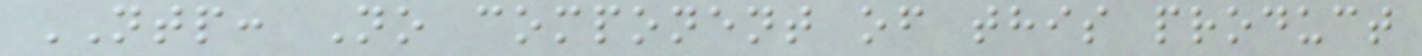NTP: No component of this product
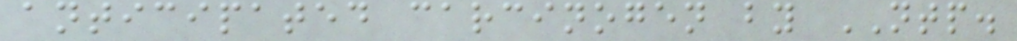anticipated carcinogen by NTP.
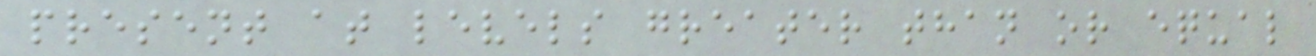present at levels greater than or equal
